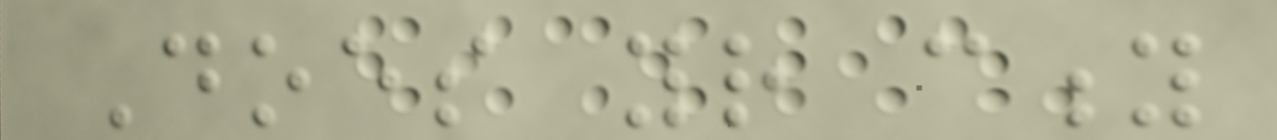Does your city
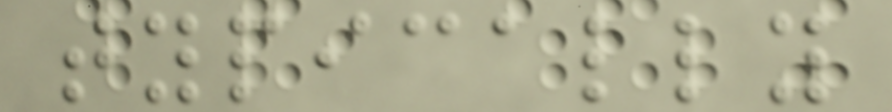typically
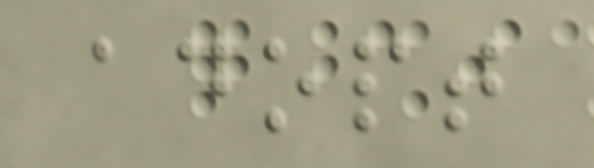adopt
